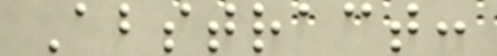Abstract:
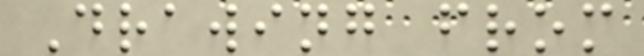Drawing from
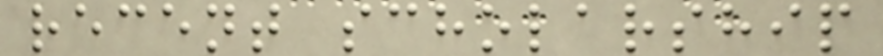recent scholarship
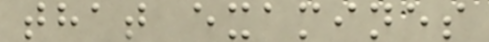that examines
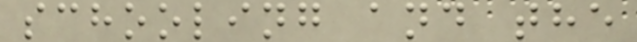schooling and the
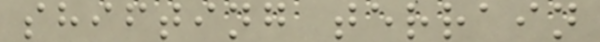shifting terrain
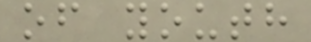of youth
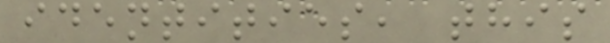identities, this
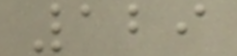129
